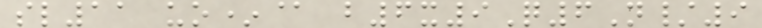sl11 uo*@ b6x9Q6N/9
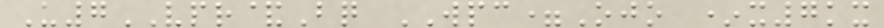U7VPR&Bq WPC=Ojo *x7kx
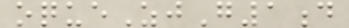oqueZjG1d
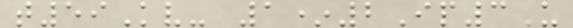t59Kv- 1*2Ip3U
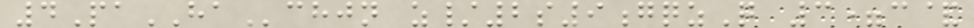4PaHAchjn z/2s9gqzQ 3=c&
